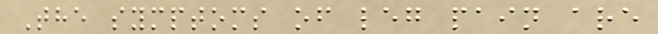The symptoms of leg pain are
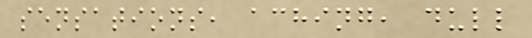sensations, aching, dull
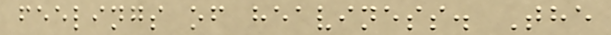feelings of heaviness. The
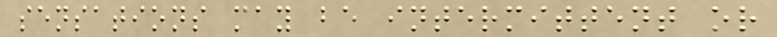sensations may be intermittent or
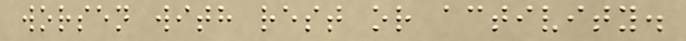worsen with rest or activity.
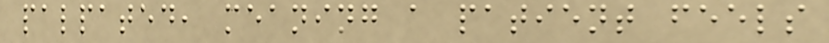palpated, meaning a patient feels
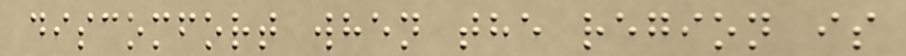discomfort when the region is
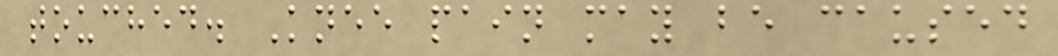touched. Knee pain may be caused
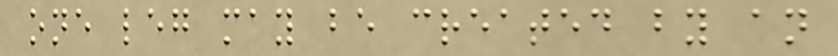one leg may be created by an
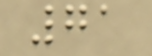71
